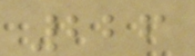226
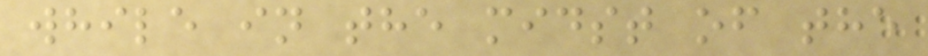while in the midst of the
